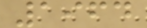1964
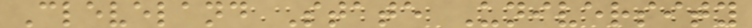Cleveland State University
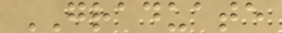GRADUATE
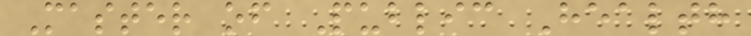Master of Public Health
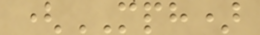(MPH)
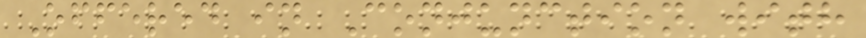Offered in Conjunction with
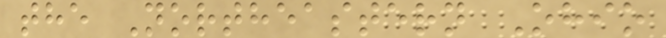the Northeastern Ohio
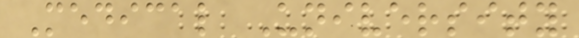Medical University
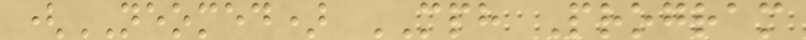(NEOMED) MPH Program
